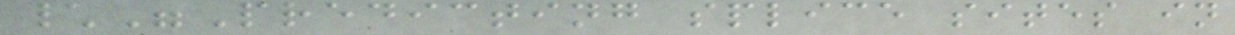\"Predicting splice sites in
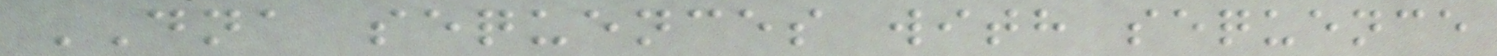DNA sequences with sequence
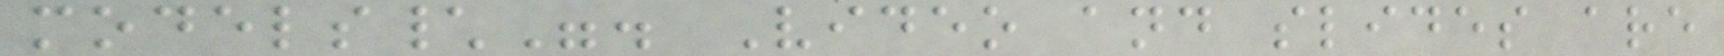models\". Video and slides are
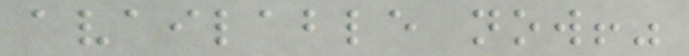available now!"
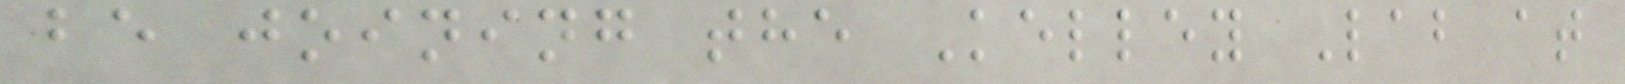be joining the Kelley Lab at
